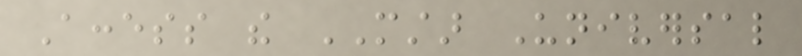Access the MSTAR Universal
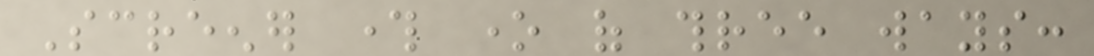Screener through one of three ways:
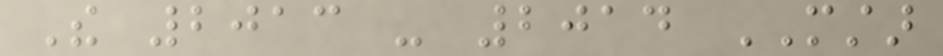The 2013 - 2014 MSTAR
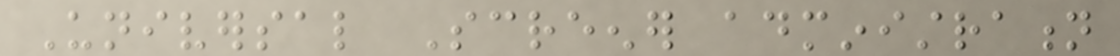Universal Screener administration
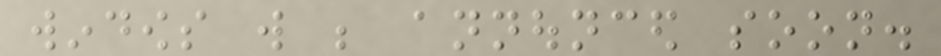windows will be announced soon.
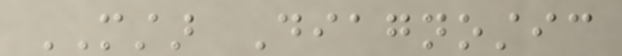MSTAR Diagnostic
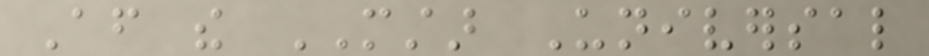After the MSTAR Universal
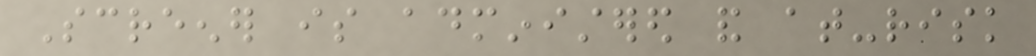Screener is administered and at-risk
